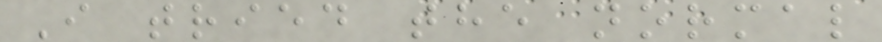I tried the normal
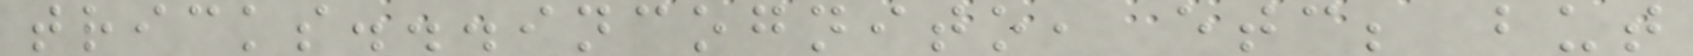tricks...incognito, etc; but
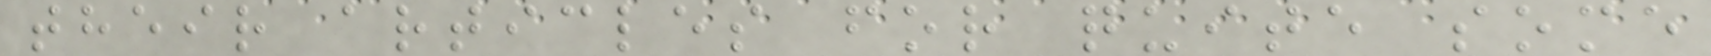their articles for quite some
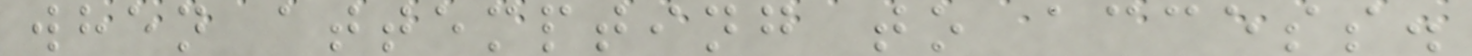when attempting to access.
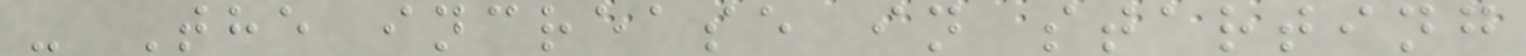- The increase in starting
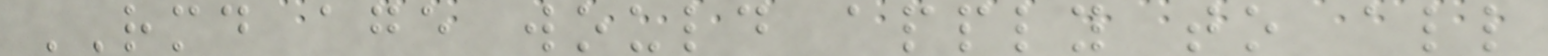RMD age would apply to all
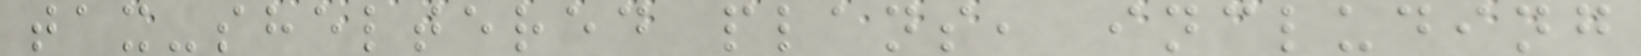tax-sheltered plans, including
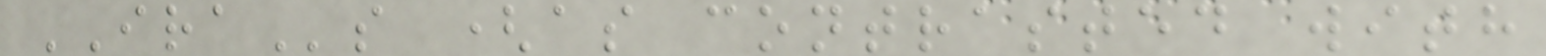IRAs (as contrasted with
